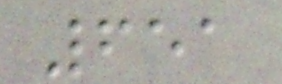651
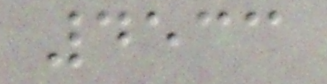4533
